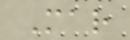Mar
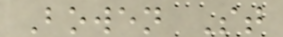Bowen St
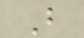B
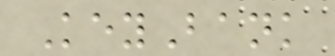KeyBank
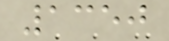1350
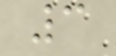3
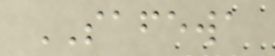SAFEWA
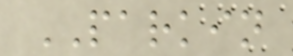PARKIN
